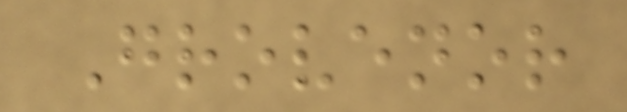Grovenor
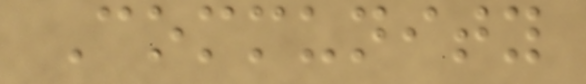Community
